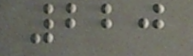220
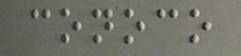conoco
